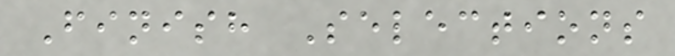Finish Selections
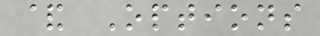& Options
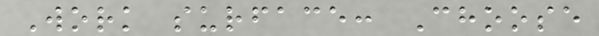Work surface: Choose
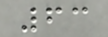63
